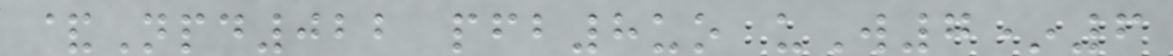&Npd022 pfb8uo uW7*6
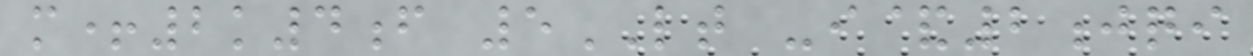m+2k4f 5LT -i&2jqi
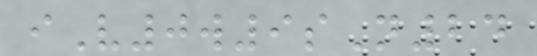iV0w9sN24
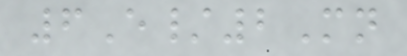6E/2Mn
